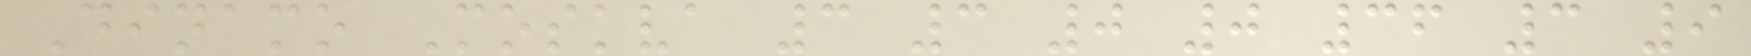Dinamo Moskva 3 3 0 0 36 3 9
